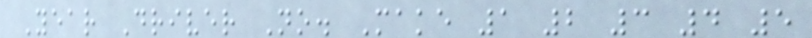Year Driver No. Make 1 2 3 4 5
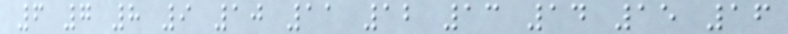6 7 8 9 10 11 12 13 14 15 16
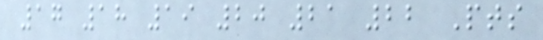17 18 19 20 21 22 Pts
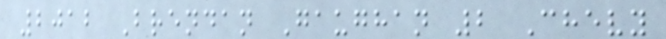2012 Brendan Gaughan 2 Chevy
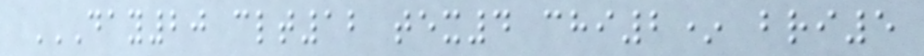DAY20 CLT12 TEX4 CHI2* BRI5
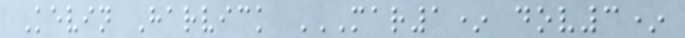Kevin Harvick MAR1* DOV3*
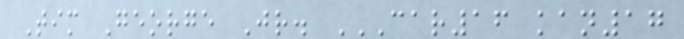Tim George Jr. CAR16 KAN17
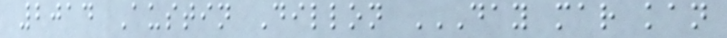2014 Austin Dillon DAY MAR KAN
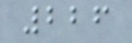226
